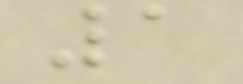1
